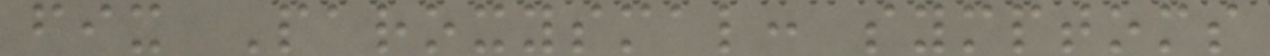fix Paroxysmal: symptoms
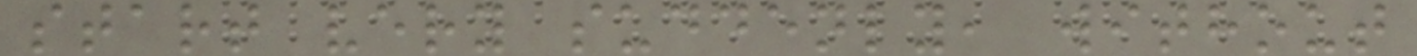start very suddenly, without
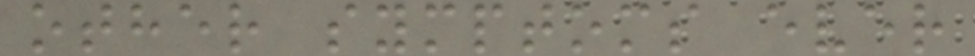other symptoms ever
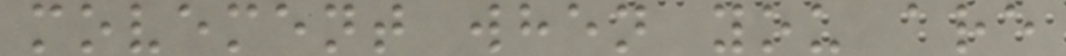movement when you are
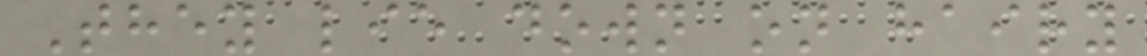They lie down on hairy
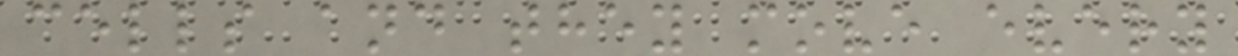cells and they move every
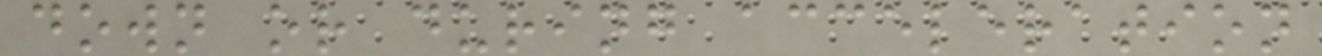down or during acceleration
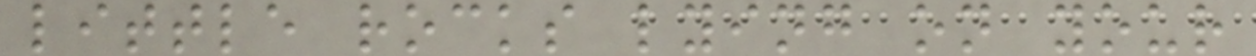little rocks lying on your
